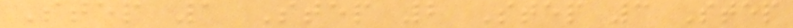Step 1 Step 2 Step 3 Step
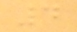4
